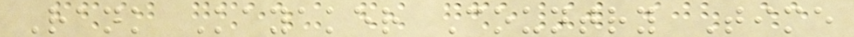Rank Kayaker Country Time
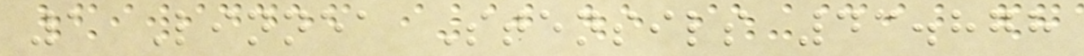1 Linnea Stensils 43.878
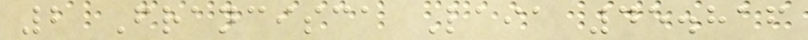2 Francisca Laia 45.816
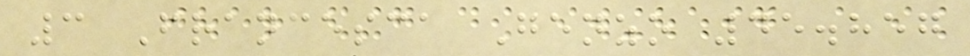3 Francesca Genzo 45.857
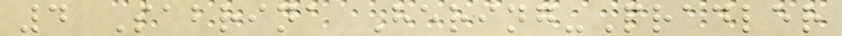4 Sabrina Hering-Pradler
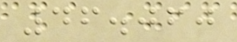46.060
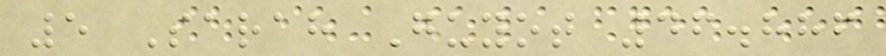5 Sarah Guyot 46.886
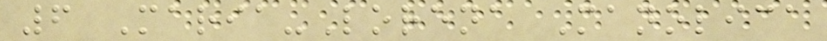6 Maria-Lorena Manolica
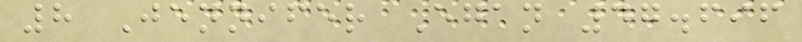8 Jennifer Egan 47.696
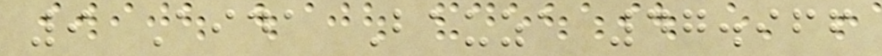9 Aida Bauza 47.966
